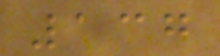137
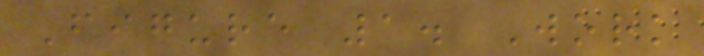Figure 1. Work
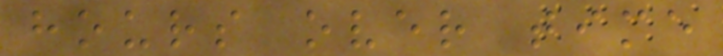hours over time
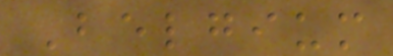Belgium
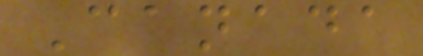Canada
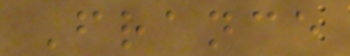France
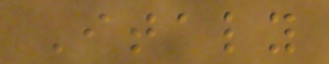Italy
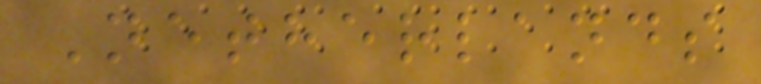Netherlands
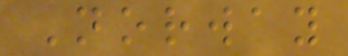Norway
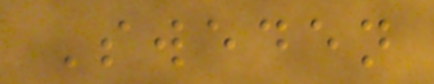Sweden
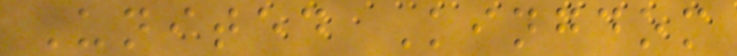United Kingdom
